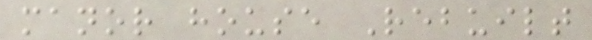manor house Rebuilt
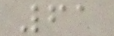61
